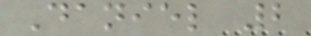Daniel 2
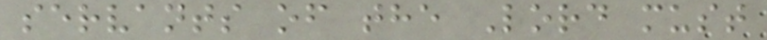servants of the Lord must
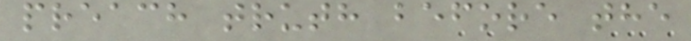preach truth before the
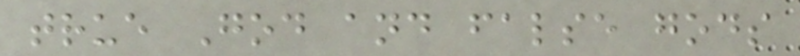true God and false gods
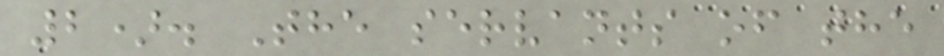2). The servants of the
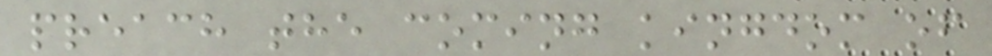preach the coming kingdom of
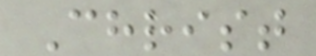Christ
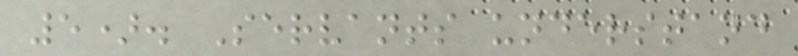5). Servants understand
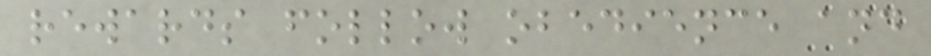rewards follow obedience and
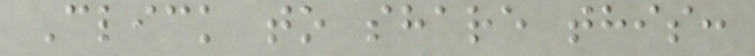Click to share this:
